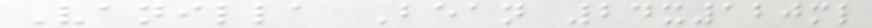Vanilla Bean 24x120ml
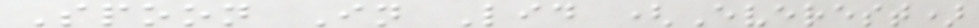Spoon In Lid (Everest)
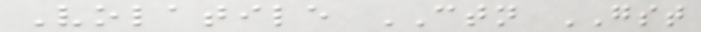Volatile CTN GST
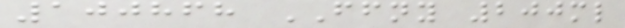100868 FFNY 200ml
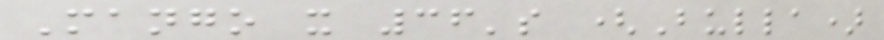Mango x 36's (Bulla)
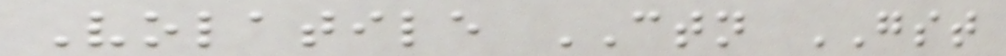Volatile CTN GST
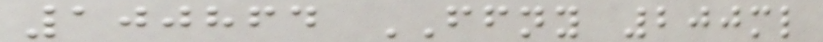100864 FFNY 200ml
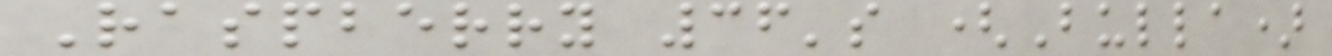Raspberry 36's (Bulla)
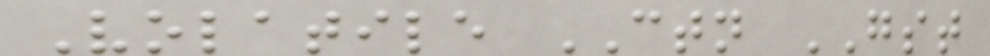Volatile CTN GST
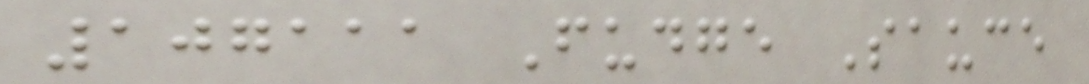107111 Fudge Sauce
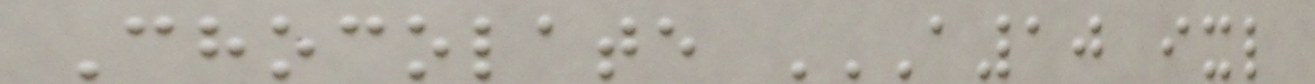Chocolate A10 IXL
